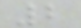2
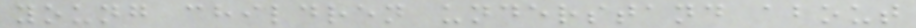young children understand about
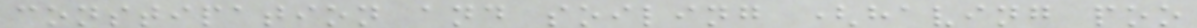constipation and soiling (having poo
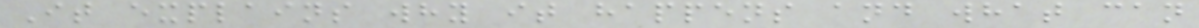It explains why it happens and what can
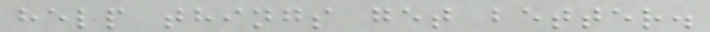help things get better.
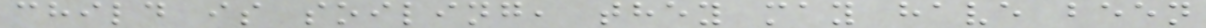child is soiling, they may have been
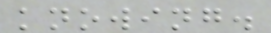knowing.
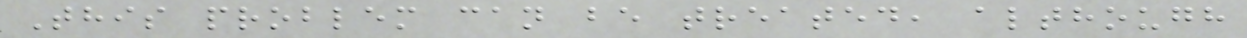This problem can be treated, although
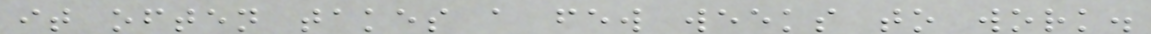it often takes a few weeks to work.
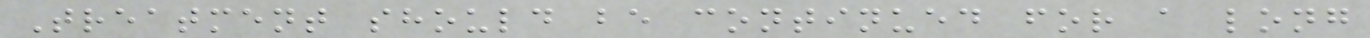Treatment should be continued for a long
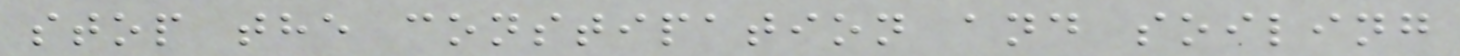stop the constipation and soiling
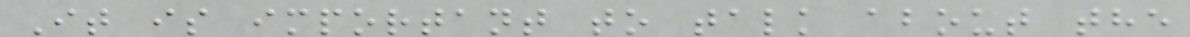It is important to talk about the
